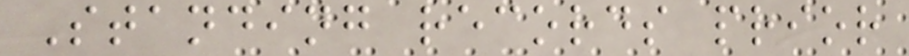Standing records prior
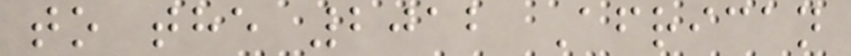to the 2012 African
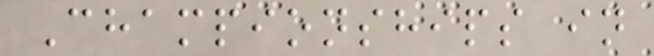Championships in
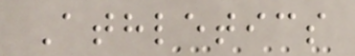Athletics
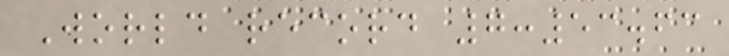World record 7:53.63
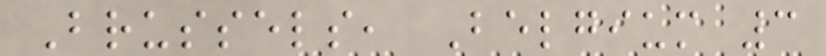Brussels, Belgium 3
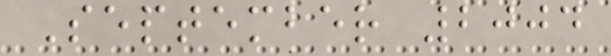September 2004
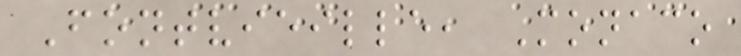Fontvieille, Monaco
